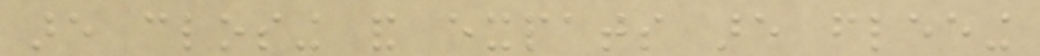are closing and expats are fleeing
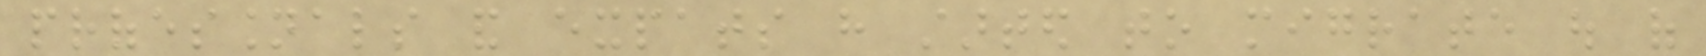professionals and expats have started to migrate out of
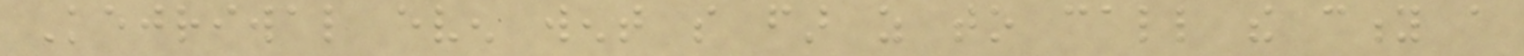Kejriwal even went so far as to call the city a
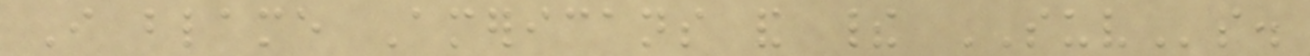I blame Americans and their SUVs.
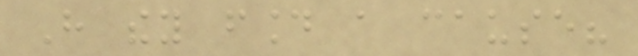Have they found a cause?
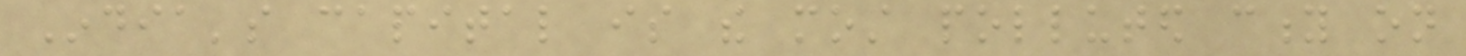India's capital is the most polluted city on
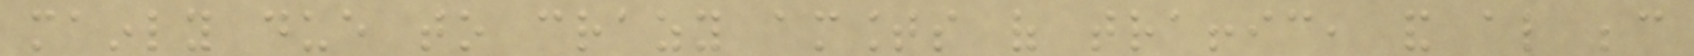mainly due to crazy amounts of traffic, and also because
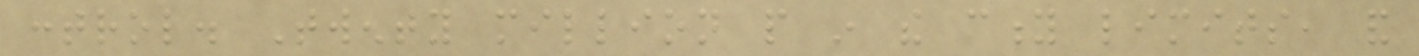control. Twenty million people in the city limits, and
